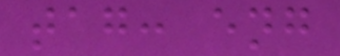tag: eng
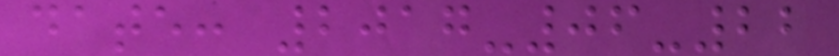date: 2017-06-22
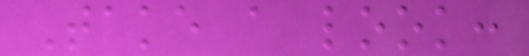Take a look:
